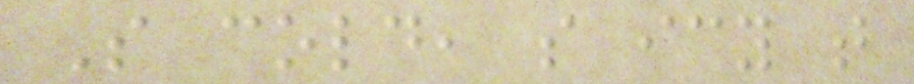So cold, so icy that
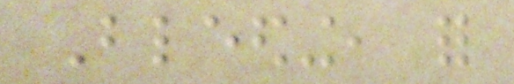Bleeding, for
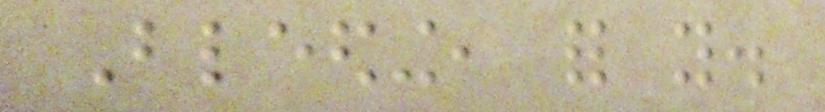Bleeding, for you.
